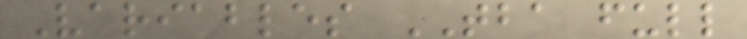Variables TBA full
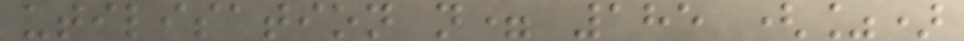utilisation n= 185 (%)
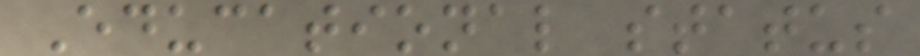Educational status
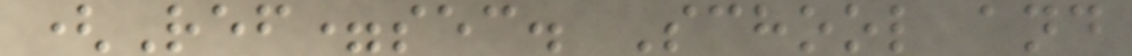(Ref=sec. School and
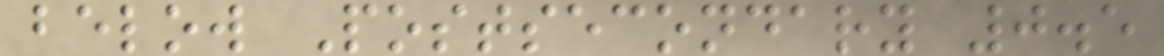below Postsecondary 0.5
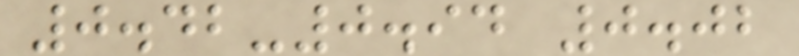0.42-0.94 0.02
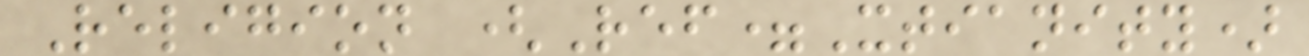Religion (Ref=Xtianity)
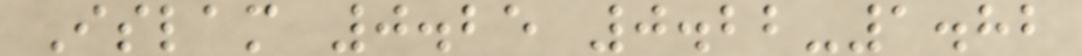Islam 0.25 0.22-1.82
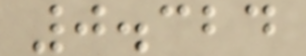0.324
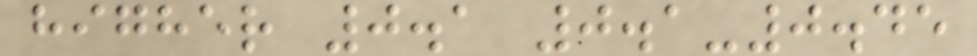higher 0.1 0.1-0.45
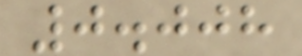0.008
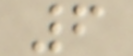6
